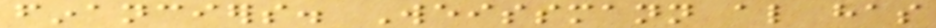financiers. Weissmann also has
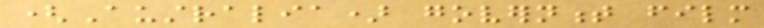(Australia) government film
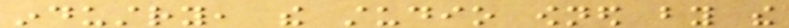industry, the studio owned by the
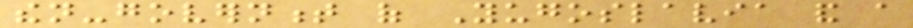then-government of Yugoslavia and a
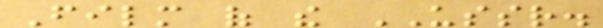Film of the USSR.
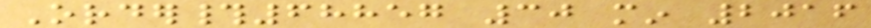Order#68857 30 min 2016
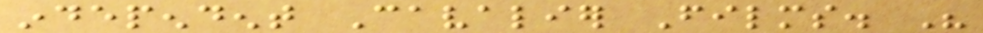independent Cavalier Films. His
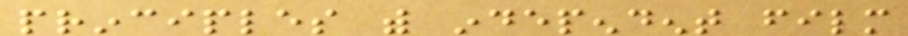principles with independent film
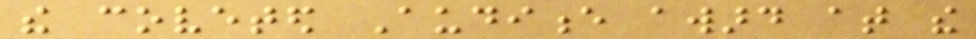the coveted Audience award at the
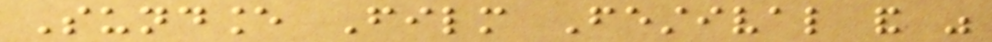Sundance Film Festival and was
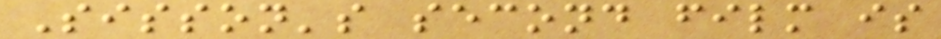Sisson's second film is
